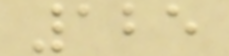125
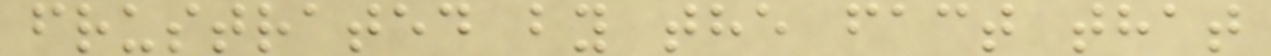frustrated by the fact that
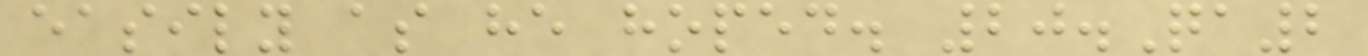easily as he hoped. 20.Qa2
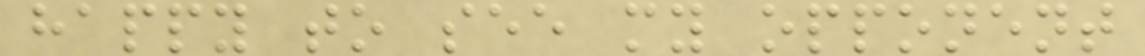happy to see my opponent
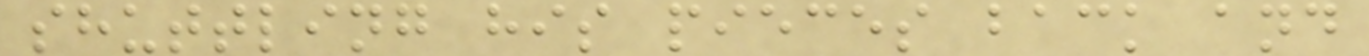shuttling his pieces back and
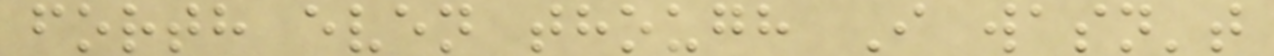forth even though I wasn't
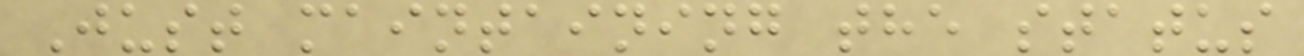Just maintaining the status
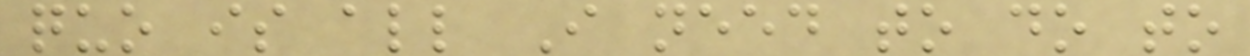quo is all I need to do to
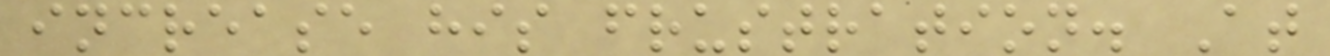increase his frustration. At
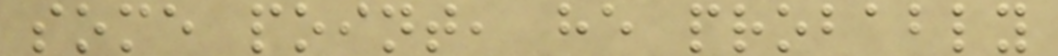some point, he probably
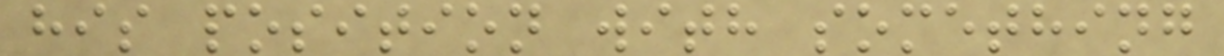his position with something
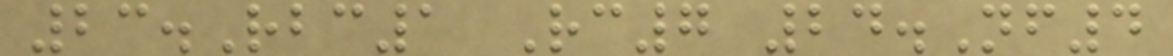23.Rbc1 Rc7 24.Nf4
